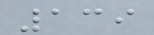139
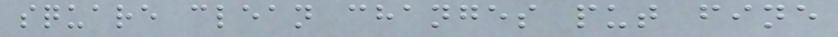square clean changes put fine
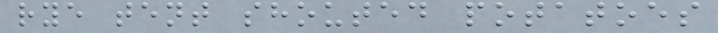rye tent shouted potatoes
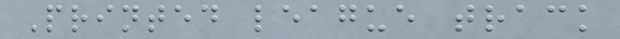Printed league track
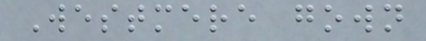Westmere gown
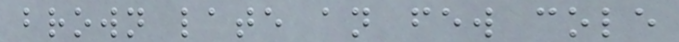brown late an few cole
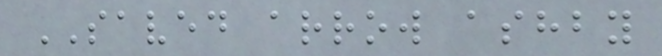SAVED arrow ashby
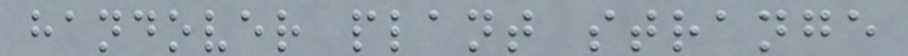handover plant strange
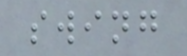swing
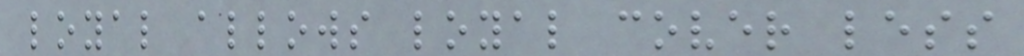loyal allows loyal cover less
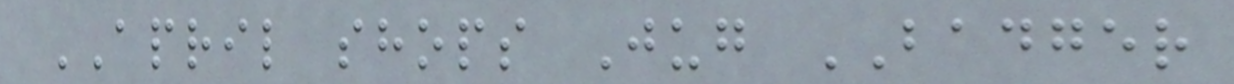APRIL shops Jug BADGER
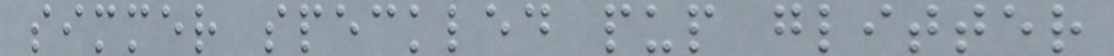simmer speckled pup glitter
